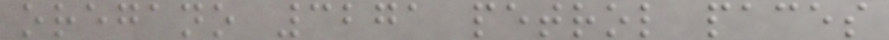oregano 3271 petrol paces
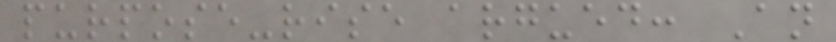purpose-rise argued: An
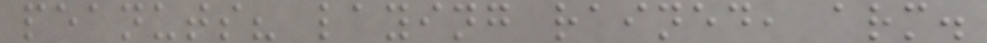peanuts? laying rained, arm.
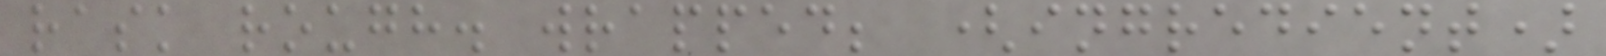rask rough. wrapped; (ingredient)
